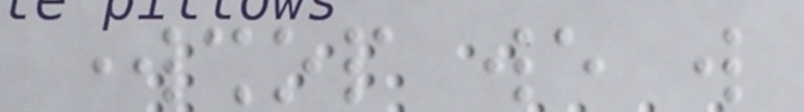workshop we will
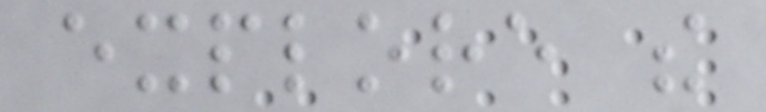explore the
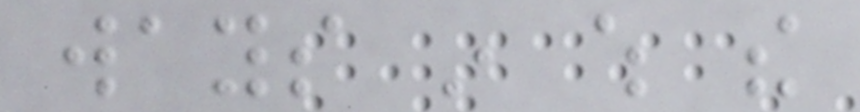ways in which the
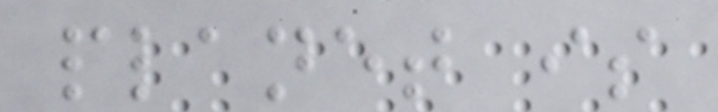planet is
